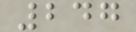247
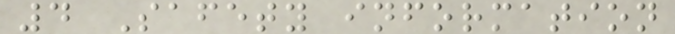4 Safety information
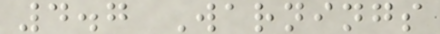4.7 Warnings
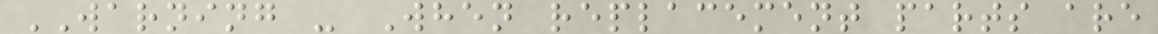WARNING - When replacement parts are
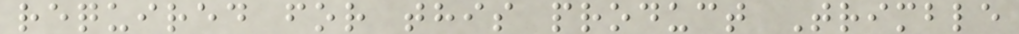required for this product Trimble
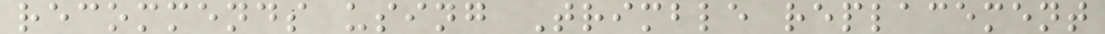recommends using Trimble replacement
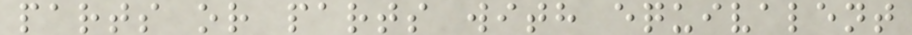parts or parts with equivalent
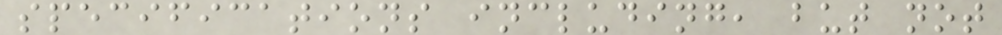specifications including, but not
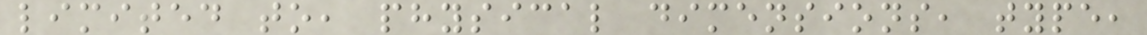limited to, physical dimensions, type,
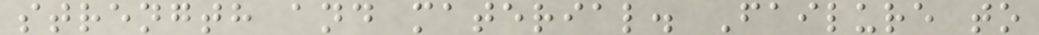strength and material. Failure to
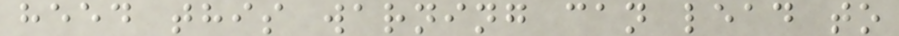heed this warning can lead to
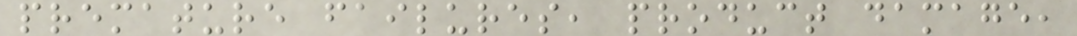premature failures, product damage,
